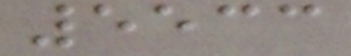5533
